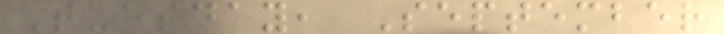Tuesday, September
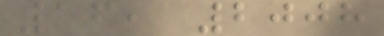16, 2008
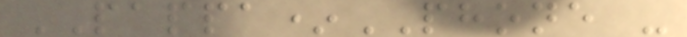PAPPA*PHONE -
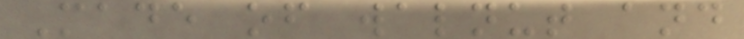Made of walnut and
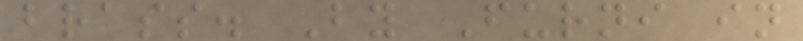brass. By Furni in
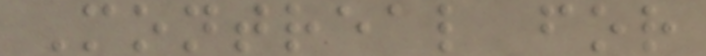Montreal for
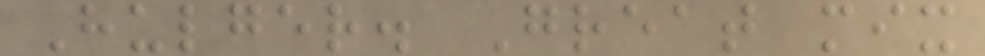Hulger. Great mix
